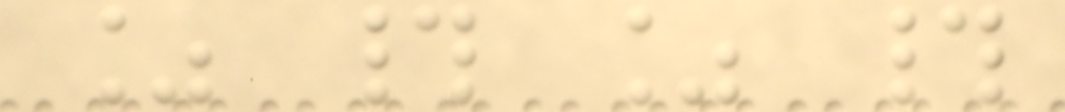% # % #
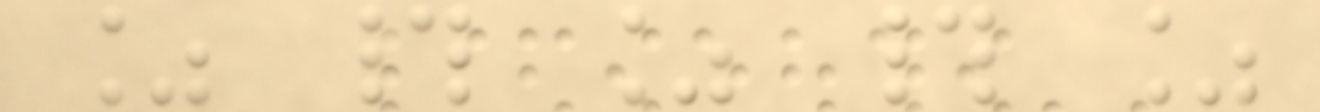% # % # %
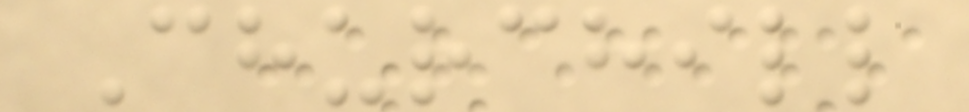Churchill
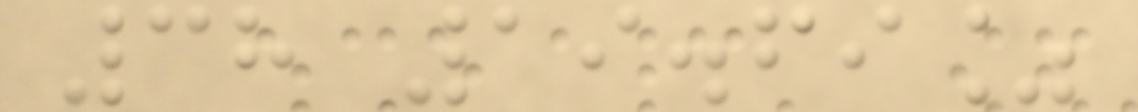38 19.69%
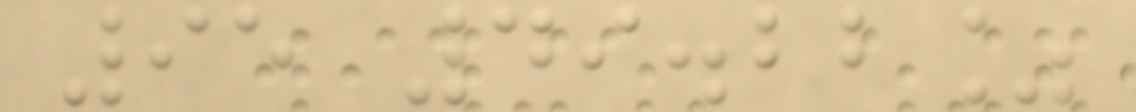95 49.22%
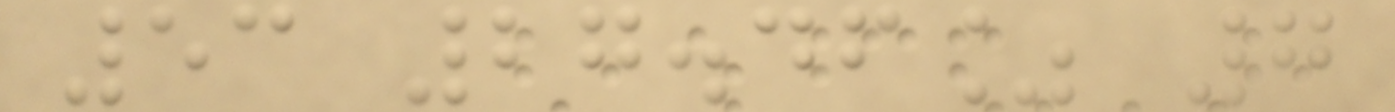53 27.46% 7
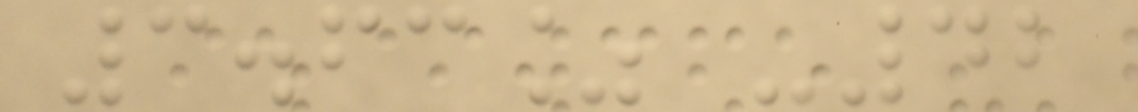3.63% -42
